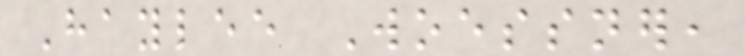Haylee Woessner,
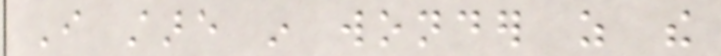I stare in wonder as the
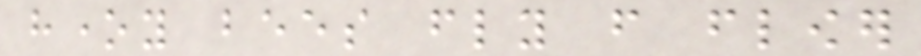honey bees fly from flower
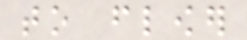to flower
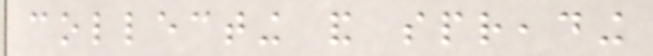collecting and spreading
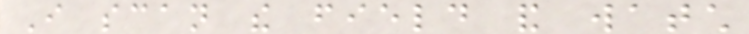I scan the field and watch
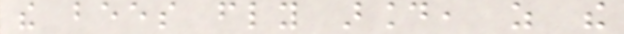the bees fly around, as the
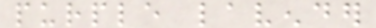purple lavender
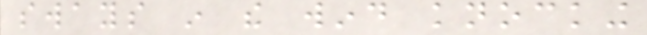sways in the wind knocking
